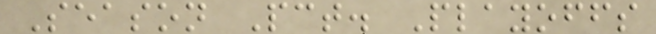Season Pct. Playoffs
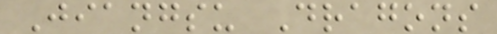Jiangsu Dragons
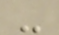-
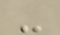-
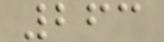263
